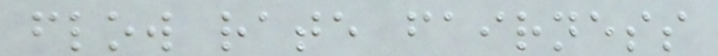flow rate fairness
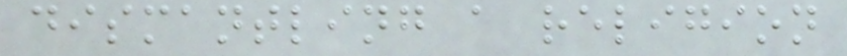dismantling a religion
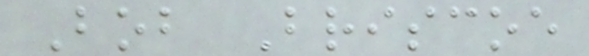Bob Briscoe
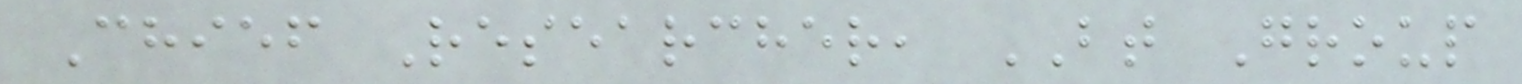Chief Researcher, BT Group
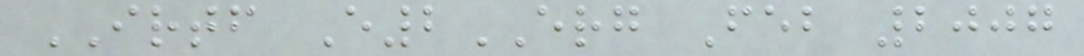IRTF E2ERG Feb 2007
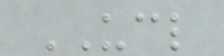UCL
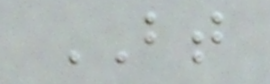BT
